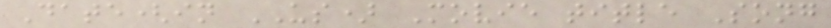Date(in US) Movie title Song
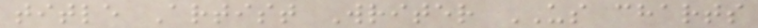title Artist Writer US charts
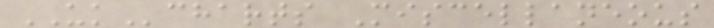UKcharts Miscellaneous
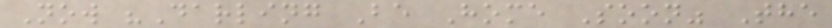Now "Darling Be Home Soon" The
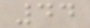44
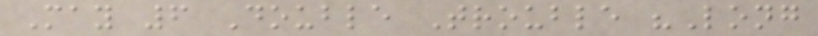May 6 Double Trouble "Long
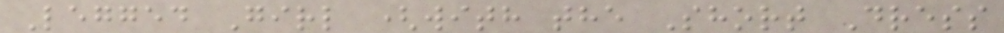Legged Girl (with the Short Dress
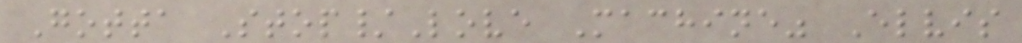Gotta Stop/Love Machine" Elvis
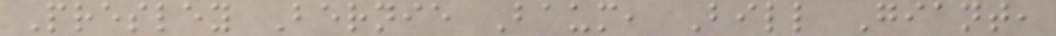Presley Bernie Baum, Bill Giant,
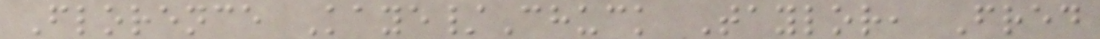Florence Kaye/Chuck Taylor, Fred
